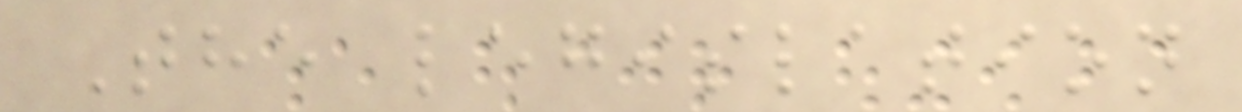The legislation
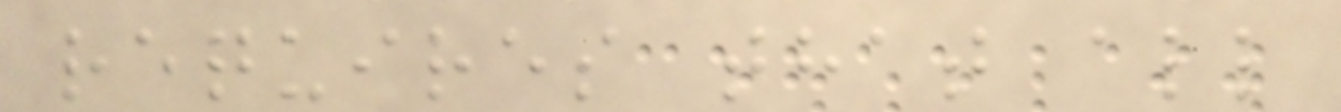requires that all
